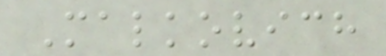Malkovich
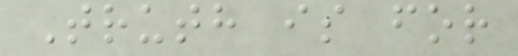Truth is for
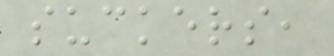suckers,
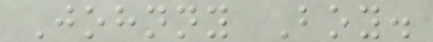Johnny Boy.
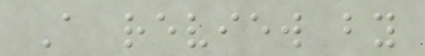A review by
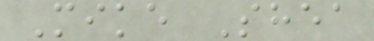Mike Shea
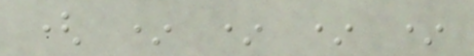( * * * *
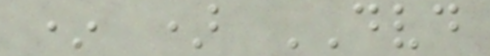* ) DVD
